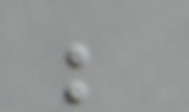;
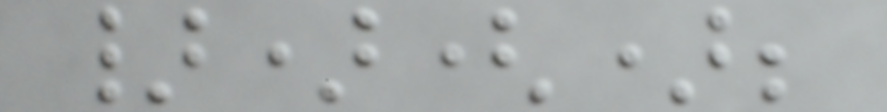})();
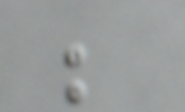;
